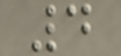4
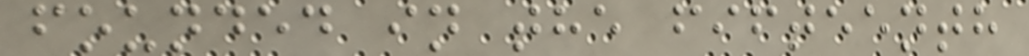founded in the fifteenth
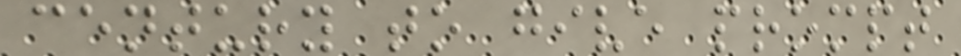century to give prompt
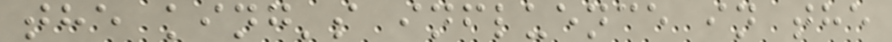the king's influence in the
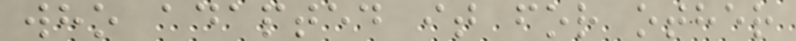who adapted it for other
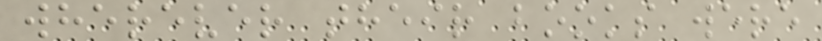wherever their books were
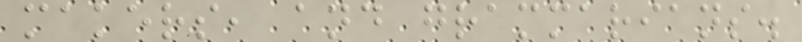makers, and grammarians.
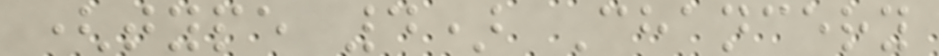(type 4) Chancery
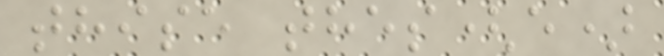thise thes(e)
